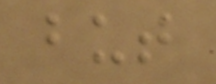but
